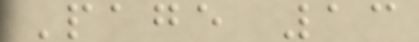Page 13
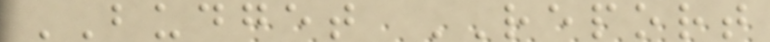BUDGET REPORT
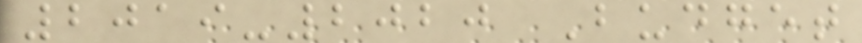2019-2020 Budget
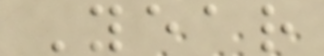Year
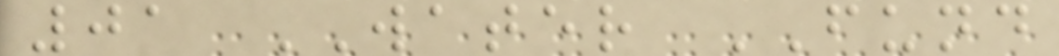01 WATER FUND
